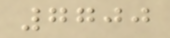7700
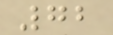72
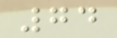74
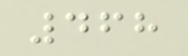468
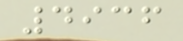4936
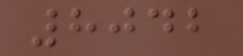8042
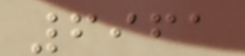6961
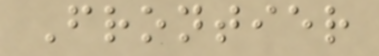Frontier
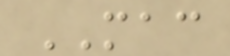MAC
